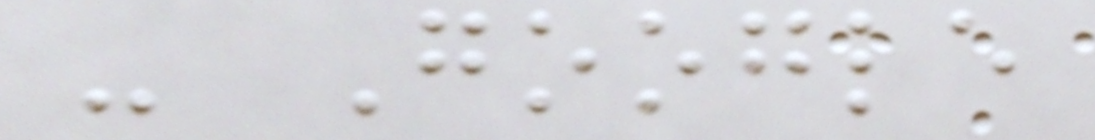- Google
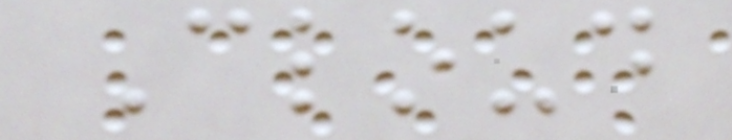Cloud
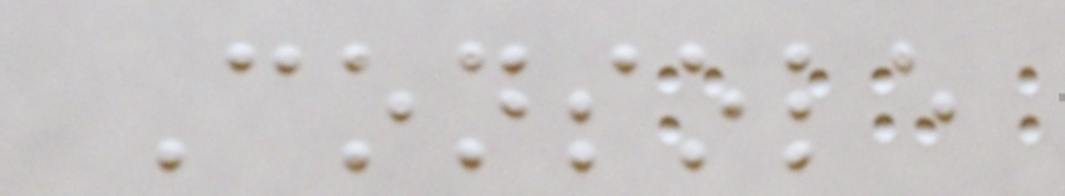Console
